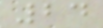24
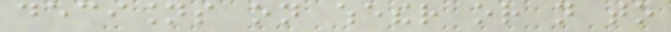decisions on whether or not to
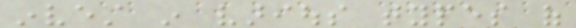invest in various types of
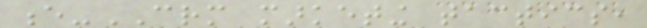e-CRM marketing tactics,
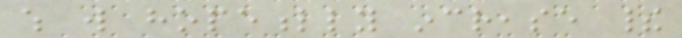which will hopefully increase their
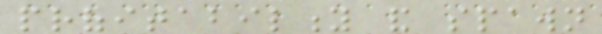profitability and spawn
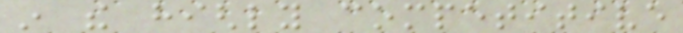in the highly competitive
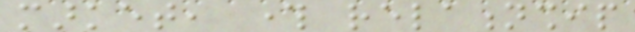market, through relationship
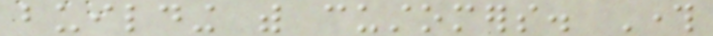building with customers. Through
